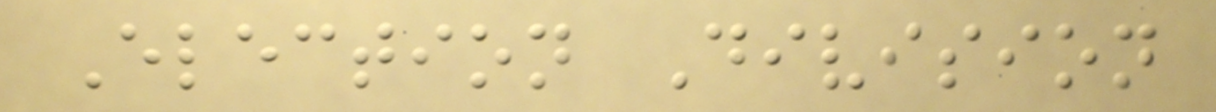Election Division
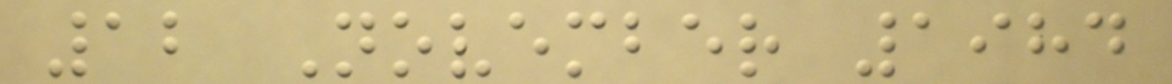12 November 1984
